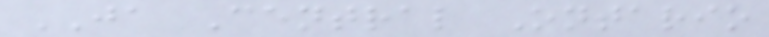JA Central Ontario
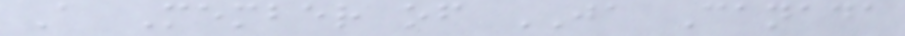A Member of JA Canada
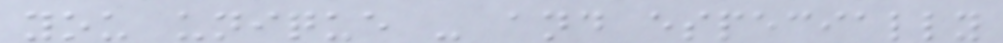you unique - and especially
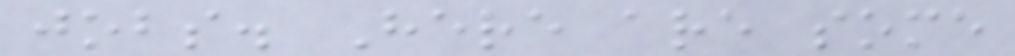jobs. Here are some
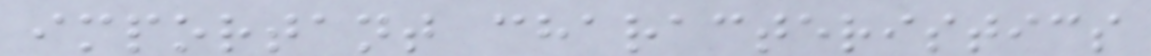important characteristics
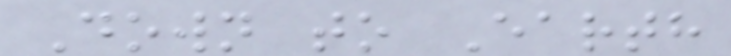Down to Earth
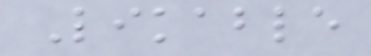Likable
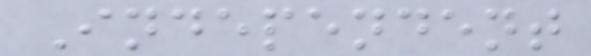Independent
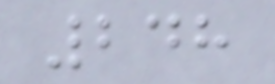248
